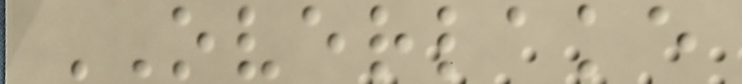OVERLAKE
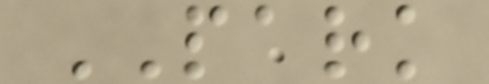PARK
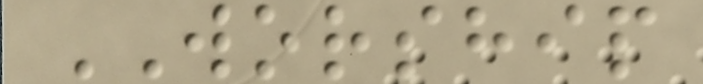WORSHIP
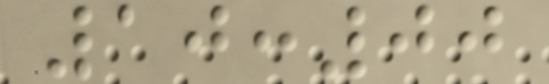10:00
